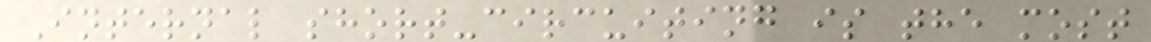Internal short-circuiting is the most
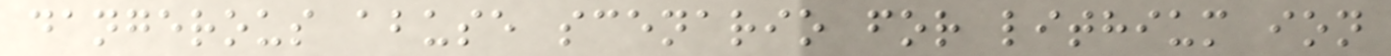dangerous abuse scenario for lithium ion
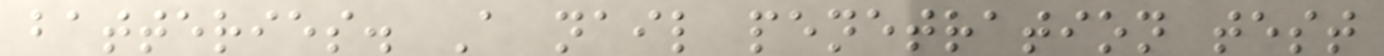batteries. A nail penetration test
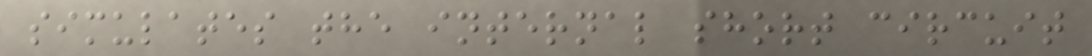simulates the internal short circuit
